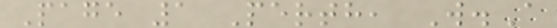Page 1 Perth, W.A
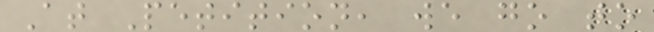At Petition, we go to
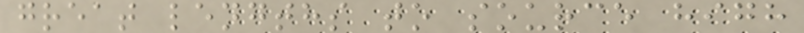great lengths to source high
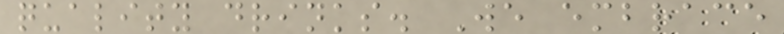quality drinks. We embrace
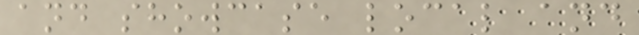and showcase local and
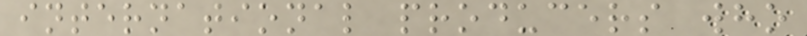international producers who
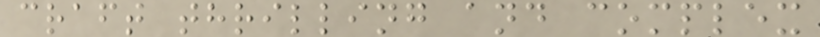craft thrilling and complex
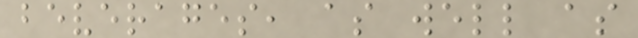beverages, as well as
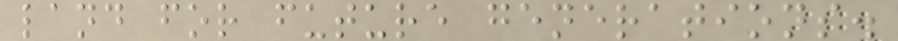land for future generations.
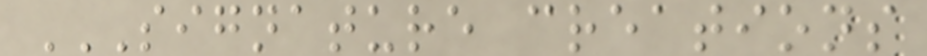SIGNATURE CREATIONS
